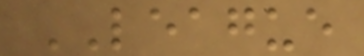LEAGUE
